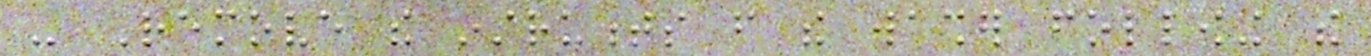- Remove the instruments from the washer following the
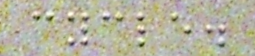cycle.
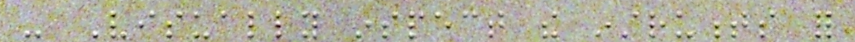- Visually inspect the instruments for
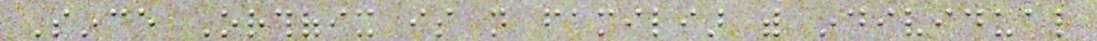Since Orthofix is not familiar with individual
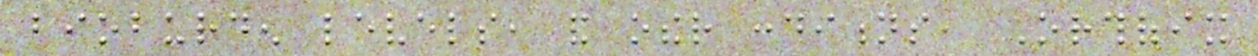bioburden levels, and other conditions, Orthofix
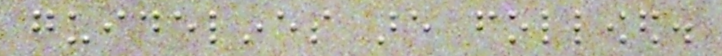guidelines are followed.
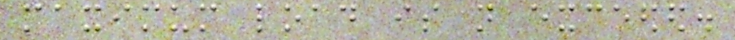maximum load is not exceeded.
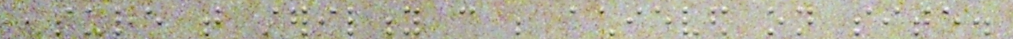ensure that sterility can be achieved on site.
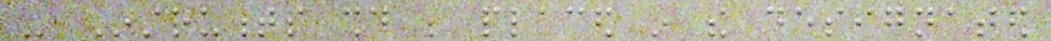- Instruments should be placed in the designated
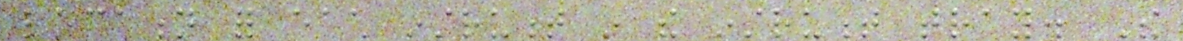location for each instrument in the instrument tray. The
